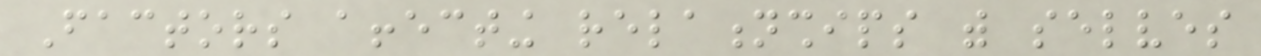Factors affecting relationships with selves
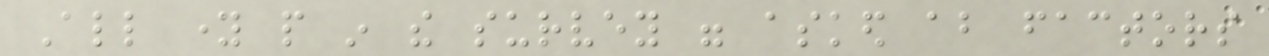All young people in the survey were asked about factors
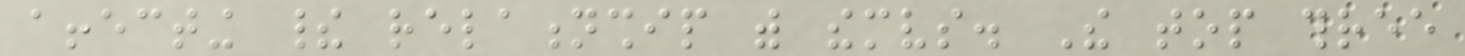affecting their relationship with themselves. The top three
